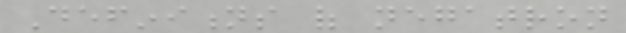Definitions of negatron
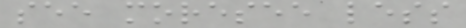see moresee less
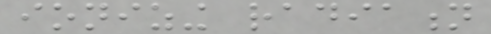ionizing radiation
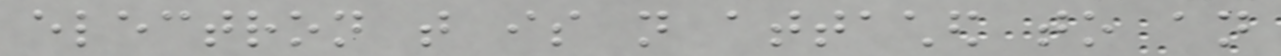electron that is not attached to an
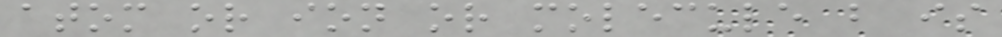atom or ion or molecule but is
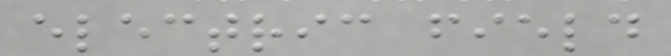electric field
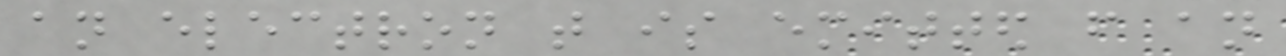an electron that is emitted from an
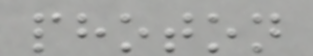photon
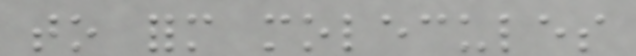to form molecules
